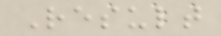Result
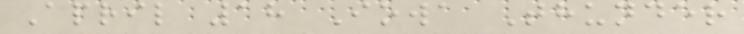April 18 Iowa Thunder
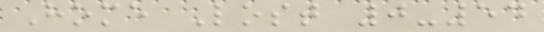Home Lost 0-54
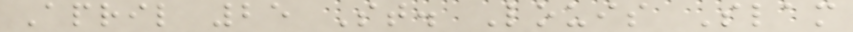April 25 St. Louis Slam
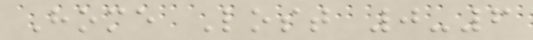Home Lost 0-6
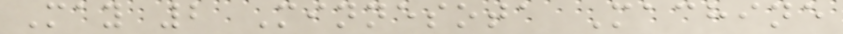May 2 Minnesota Machine
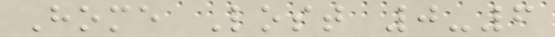Home Lost 0-6
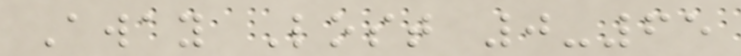Away Lost 0-65
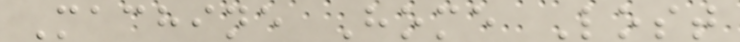Machine Home Lost
